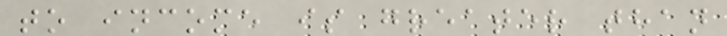to income is greater than
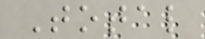Total
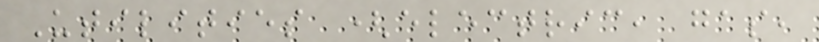Utilities (electric, gas,
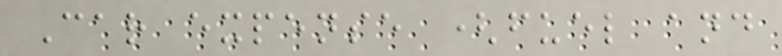Car expense (fuel and
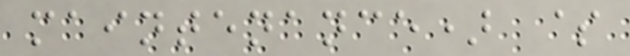maintenance) $
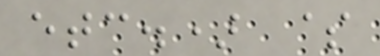etc.) $
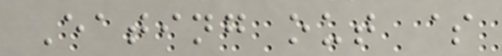Eating out $
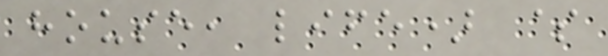house, life) $
